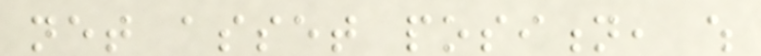net asset position, which
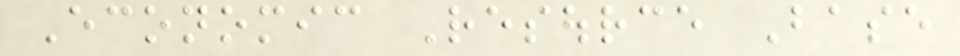Economic Resource Base
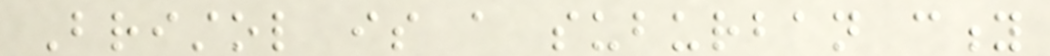Bristol is a suburban city
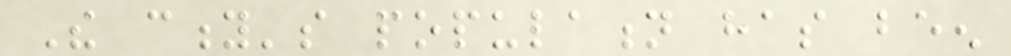The city's population has been
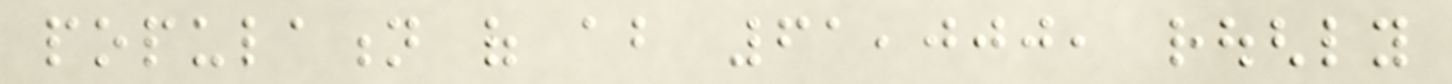population of about 61,000, roughly
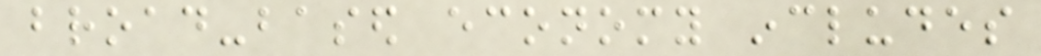broad-based economy includes
